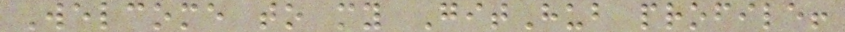Welcome to my GitHub profile!
